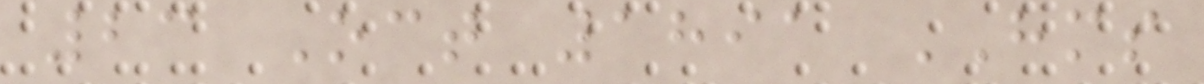23 Oct 1891 HMS
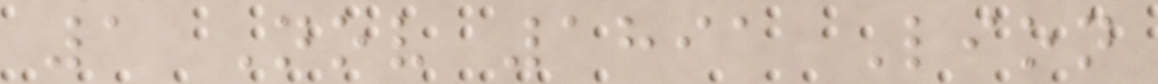1 Nov 1891 Lion
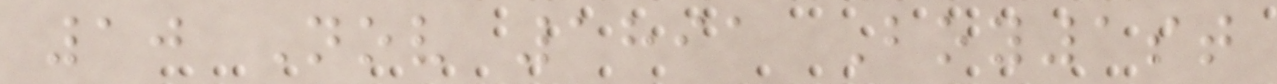10 Nov 1891 Boy1st
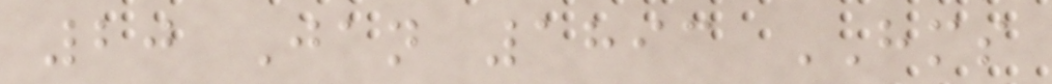20 Jan 1893 HMS
